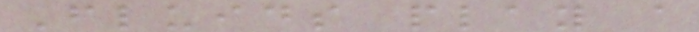Fluids play a
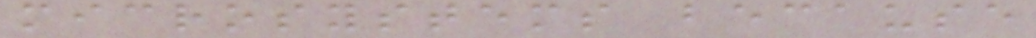microsystems because
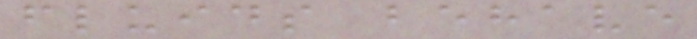fluids behave
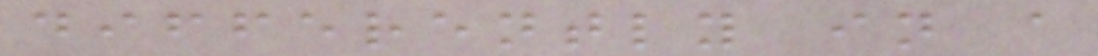differently in a
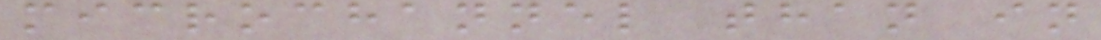microchannel than in
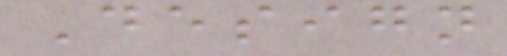Design
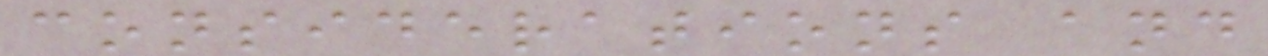considerations and
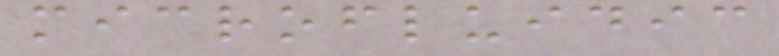microfluidic
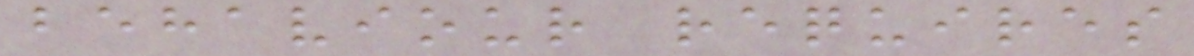behaviour requires
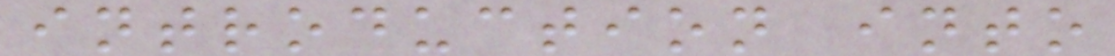introduction into
